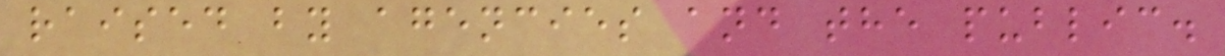raised by agencies and the public.
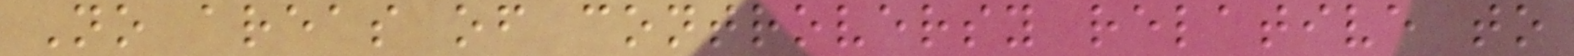No areas of controversy relative to
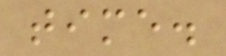time.
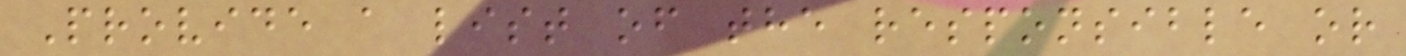Provide a list of the responsible or
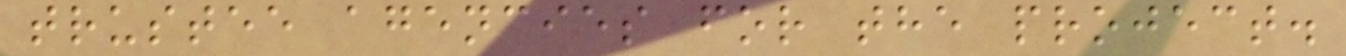trustee agencies for the project.
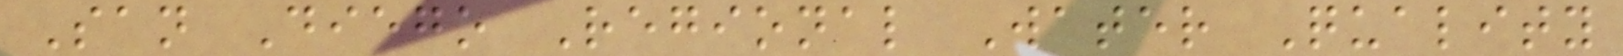San Diego Regional Water Quality
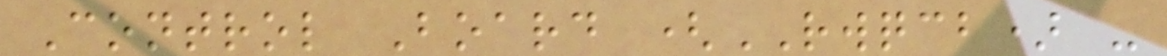Control Board (RWQCB) -
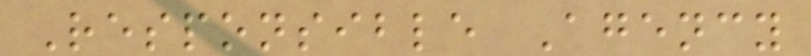Responsible Agency
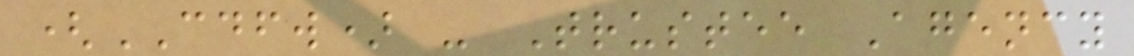(CDFW) - Trustee Agency
